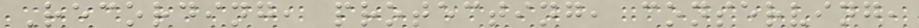Recording, protecting, conserving,
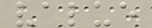value
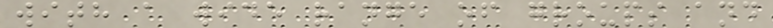with a wide range of groups and
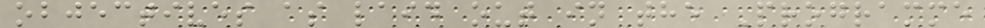objectives as laid out in the Programme
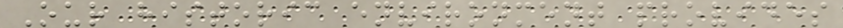Our historic environment provides
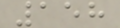158
